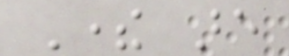There are
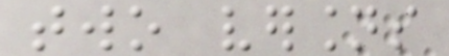two versions
